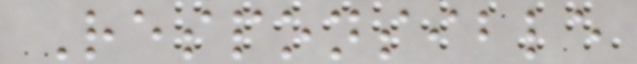Responsible
